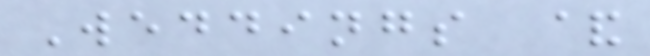Weddings &
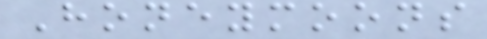Honeymoons
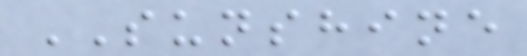SUNSHINE
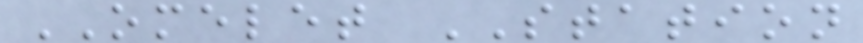OMELET STATION
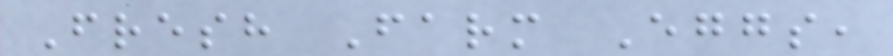Fresh Farm Eggs,
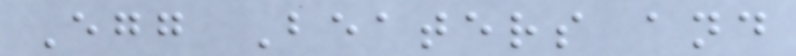Egg Beaters and
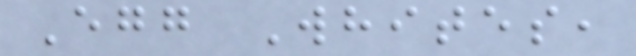Egg Whites,
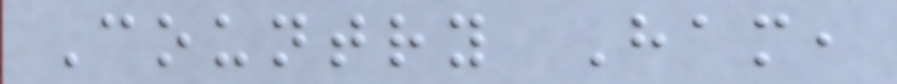Country Ham,
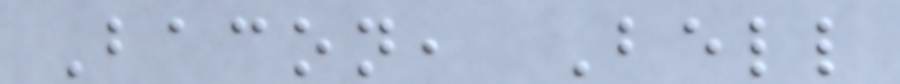Bacon, Bell
